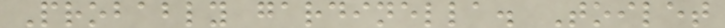Probably gardinella. Toilet
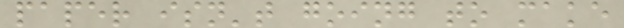paper isn't going to make
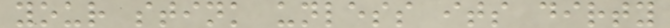your stink unless its dirty
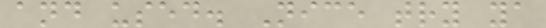and used. Nice try ya
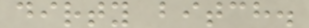dirty bitch.
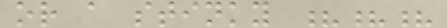or a stinky ???
